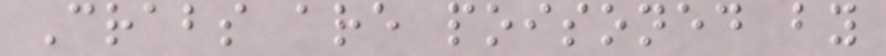Crabs are poisoned by
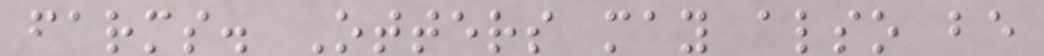farms. Otters may also be
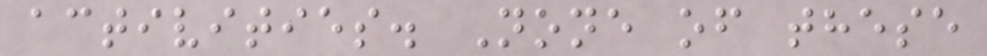activities. None of these
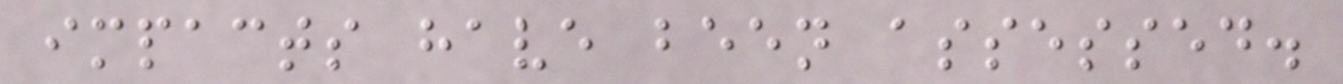impacts have been assessed.
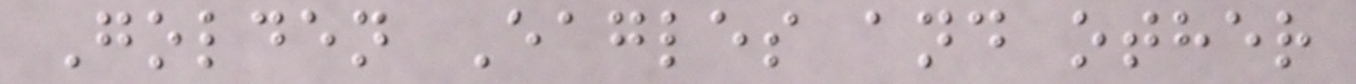Golden Eagles and other
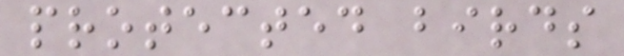protected birds
